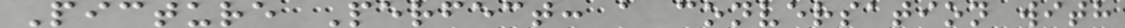Picture Perfect: a conversation with
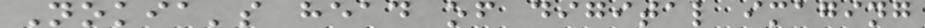Nokia's head of digital imaging
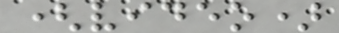(video)
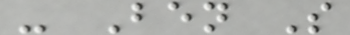- Ben S
